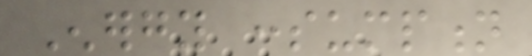Energy consumption
